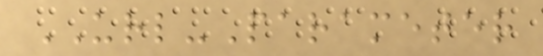URL-Parameter
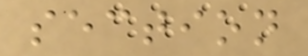section
